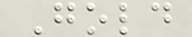Gold
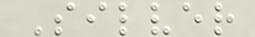Silver
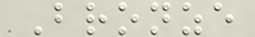Bronze
